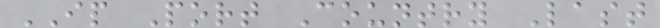IP Port Country Last
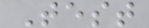Test
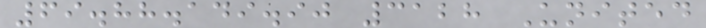69.88.149.90 3128 United
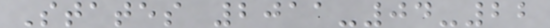States 2011-04-22
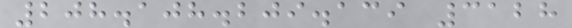208.108.209.139 3128
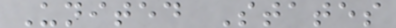United States
